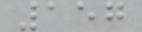157
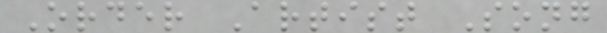Order Artist Song
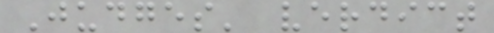Judges' verdict
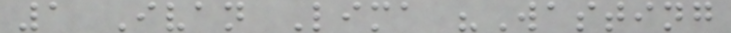1 Ivan Lima "Wasting
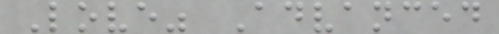Love" Advanced
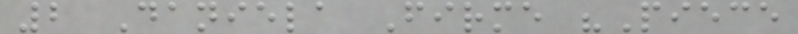2 Daniela Firme "Piece
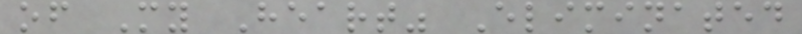of My Heart" Eliminated
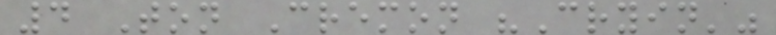4 Ton Cremon "Cryin'"
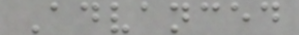Advanced
